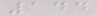144
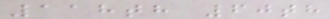118th 60th
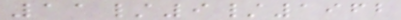11/9/1962
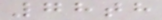78th
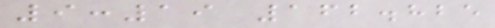9:19 162.825
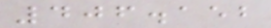406.152
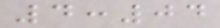4:04
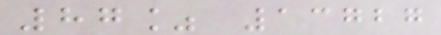87% 13727
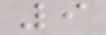9
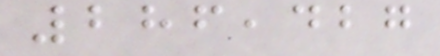286,427
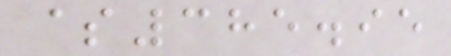$385.95
